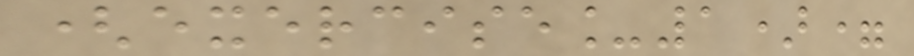(exercise_1)=
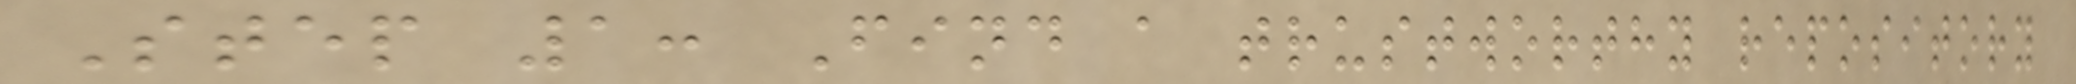Step 1: Find a trustworthy repository
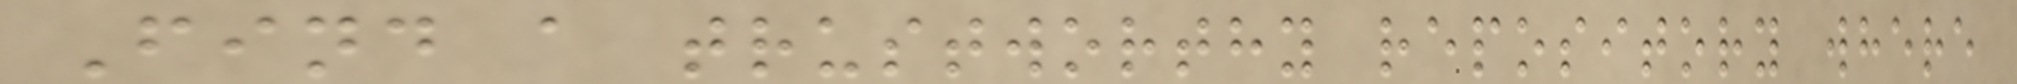Find a trustworthy repository where
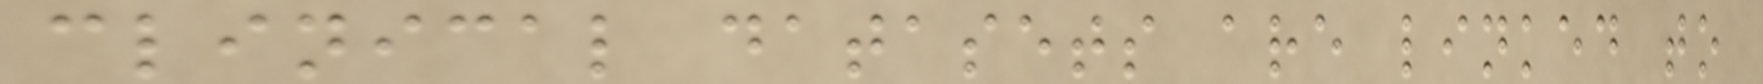clinical datasets are linked to
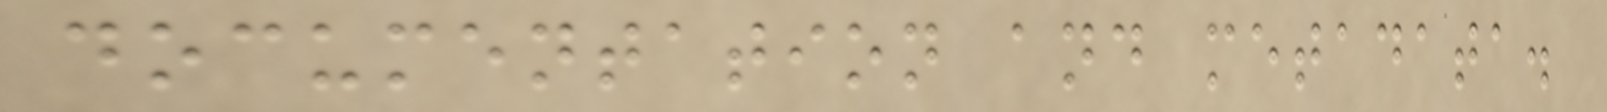documentation and metadata.
